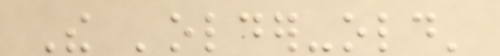The 'older-old'
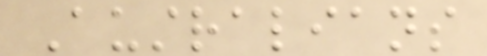Australians
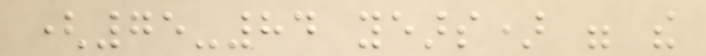(75-84 years) were the
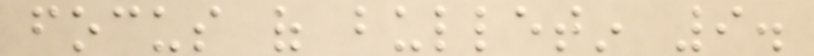focus of bulletin 9.
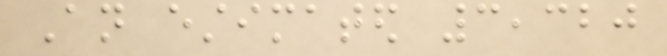An estimated 3,320
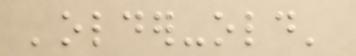'older-old'
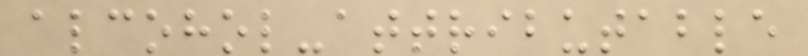alcohol-attributable
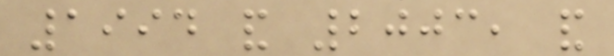1994 and 2003, and
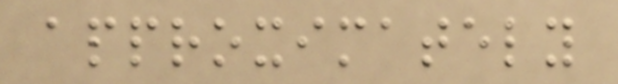approximately
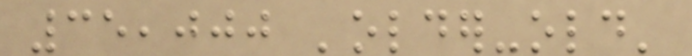35,000 'older-old'
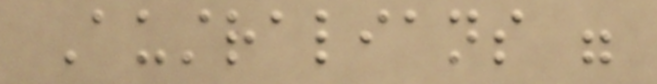Australians were
